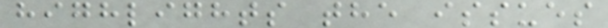highlights the issues
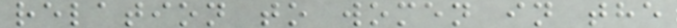relation to women in the
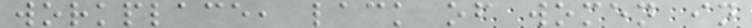workplace, lack of women in
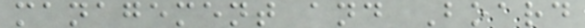management and Board
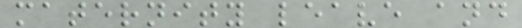maternity leave and
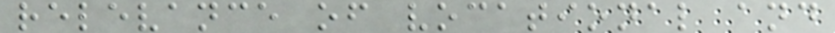relevance of vocational and
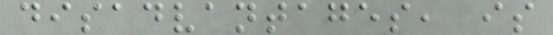disadvantages, is
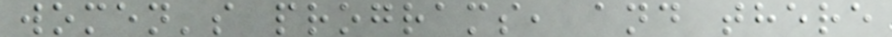women's programs, and there
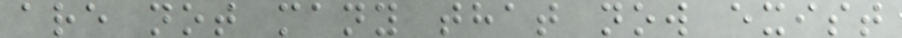are not many that now exist
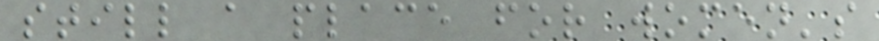still a place for women's
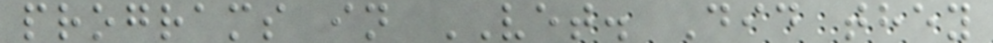programs in VET. Did they
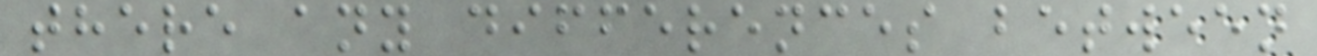there any differences between
